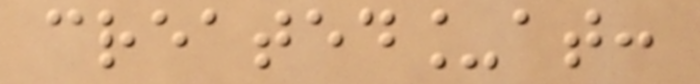created_at:
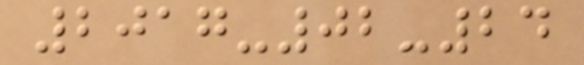2017-02-24
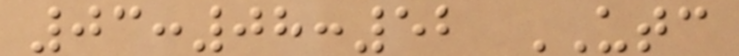03:08:52 UTC
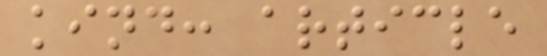kind: article
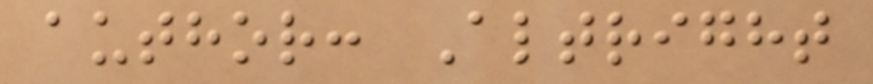author: Altright
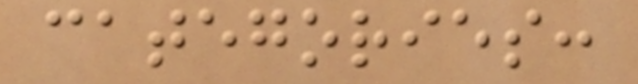categories:
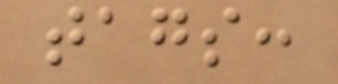tags:
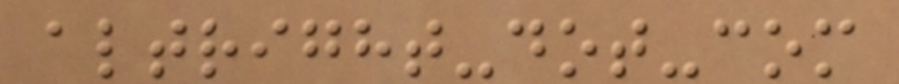altright-dot-com
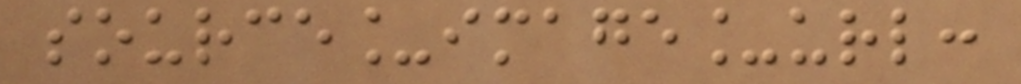source_image_url:
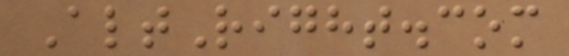AltRight.com
